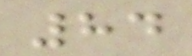84
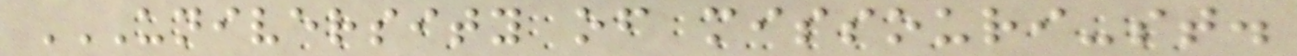UNIVERSITY OF MISSOURI-ST.
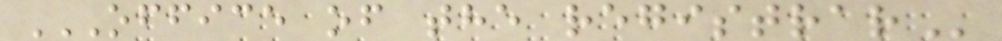OFFICE OF THE REGISTRAR
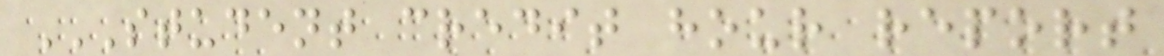STUDENT CREDIT HOUR REPORT
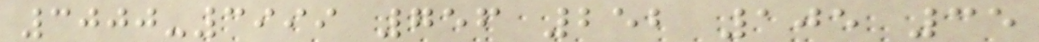3000-3999 756 252 105 35
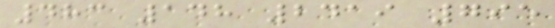483 148 2419 795
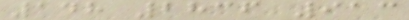148 2836 913
